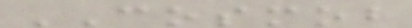COSMOB
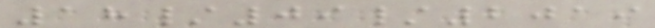18/09/2019
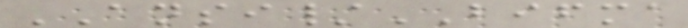ANSI/BIFMA
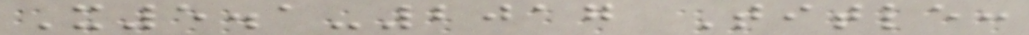X5.1-2017 Title:
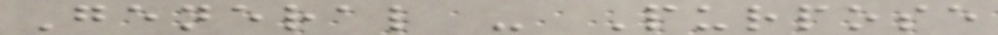General - Purpose
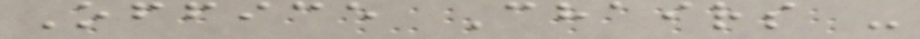Office Chairs -
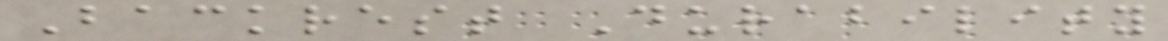Backrest Durability
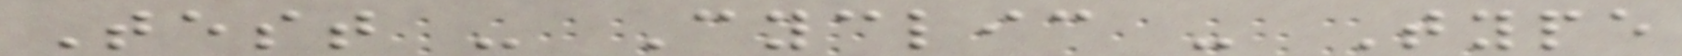Test - Cyclic - Type
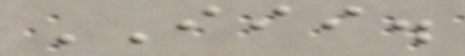III.
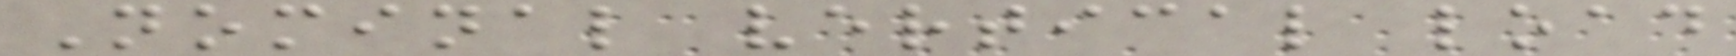Nominal vertical load
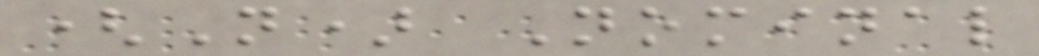(N) Nominal
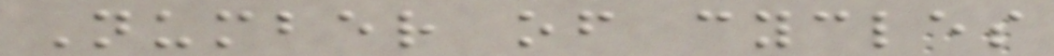Number of cycles
